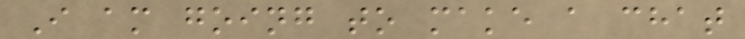I am going to make a chat
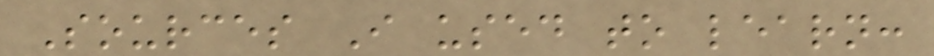Sources I used to learn:
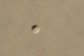,
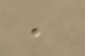,
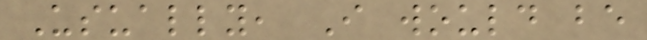Usually, I would be
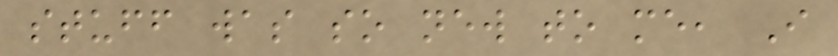stuff was so new to me, I
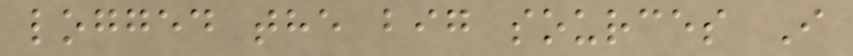logged the big sources I
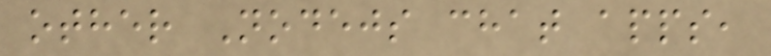other Nodejs chat apps,
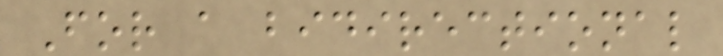For a bidirectional
